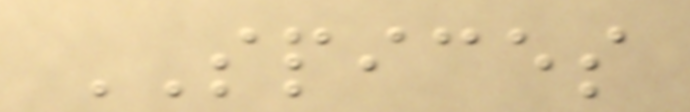SPICES
